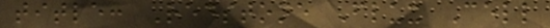title: Redstone Flux Cell
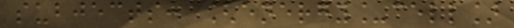subjects: [energy_cell]
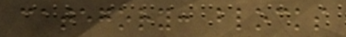category: blocks
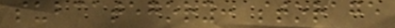subcategory: storage
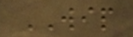WIP
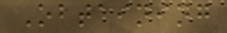Obtaining
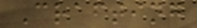Crafting
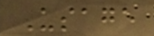Usage
